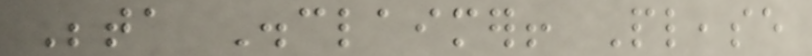Beta Disclaimer! Please
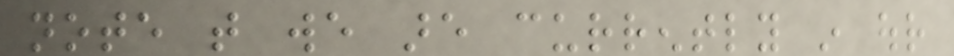note that we are currently in our
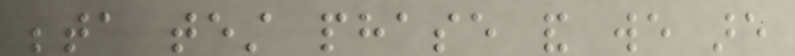beta test phase and we are
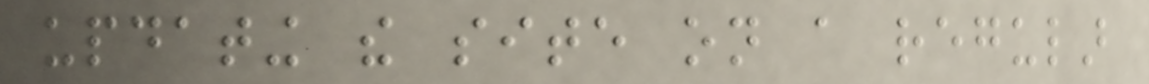updating the site on a regular
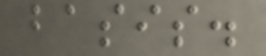basis.
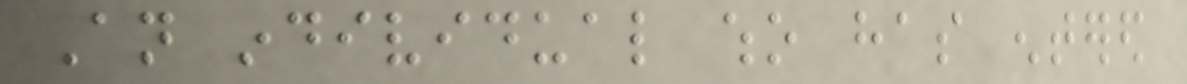An individual who has entered
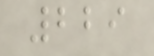229
